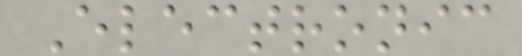Electronic
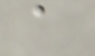a
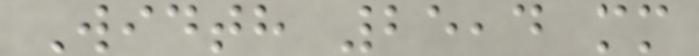Width 25,4 mm
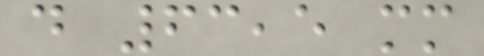d 63,5 mm
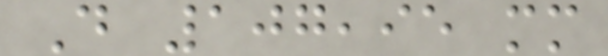D 107,95 mm
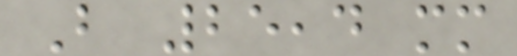B 25,4 mm
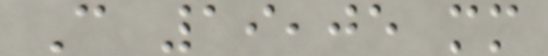C 19,05 mm
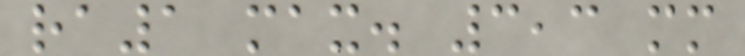ra1 max. 3,3 mm
